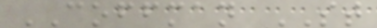COFFMAN ST
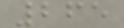265
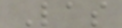Las
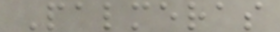Palmeras
